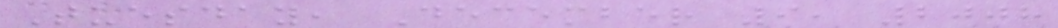Tuesday, December 9, 2008
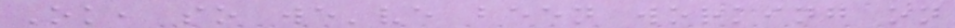Ok, so we've been working on
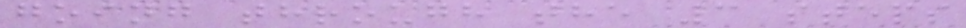going through the 3 steps
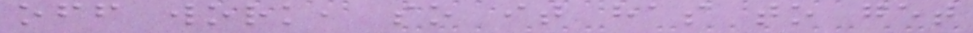off work, so it has to get
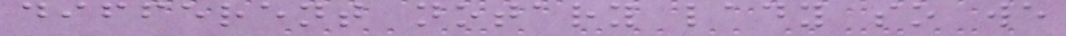different notary lady so we
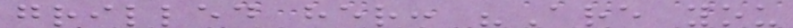grilled her: "Are you
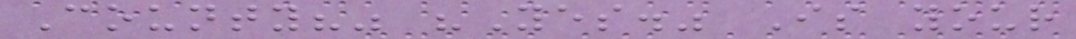County?" "Yes." Is your
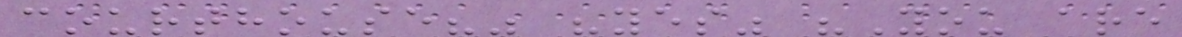courthouse?" "yes" "You are
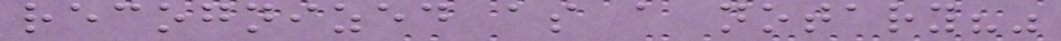recognized as a notary?"
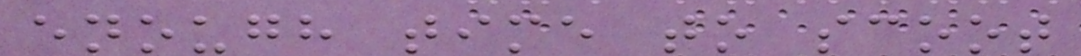enough time to scoot
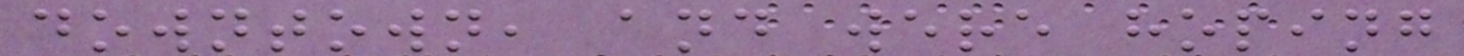downtown, and were hoping
